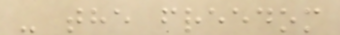- the freedom
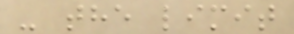- the limit
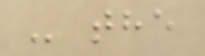- the
